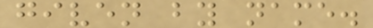given by name.
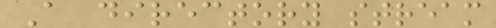A directory stream
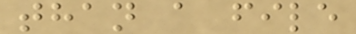than a file
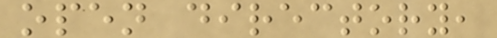open directory,
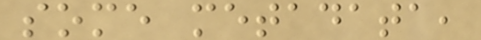some metadata,
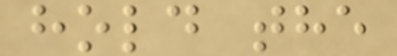hold the
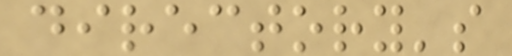directory's
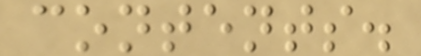contents.
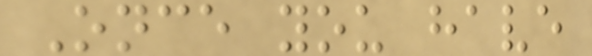Once you have
